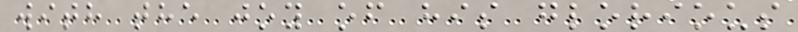with the joy of his glorious
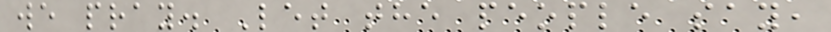we pray. Let the people say,
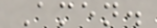Amen.
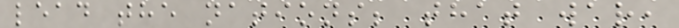lead the nations; that war,
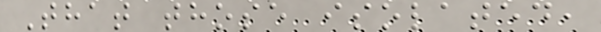That those isolated,
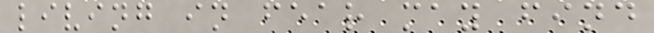living in fear may find
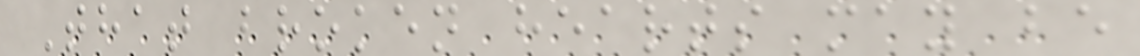That broken hearts may be
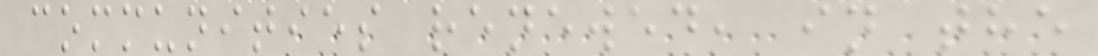communities renewed, in the
